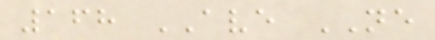168 AVE NE
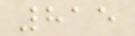815
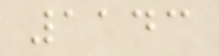1143
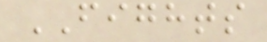FIGHTS
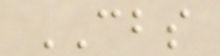CBS
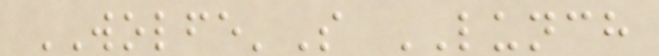WOLFE'S LUNCH
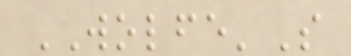WOLFE'S
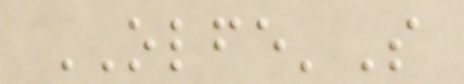OLFE'S
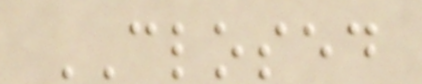CLOSED
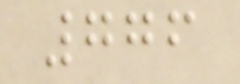776
